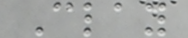Clay
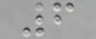6
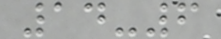14-6
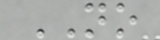NO
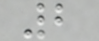2
